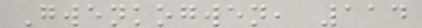Gwenkogwen, 114
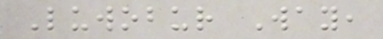Luwobur Way,
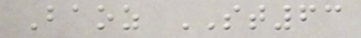Baoz ST63
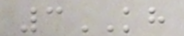3KH
